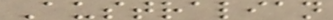Australian
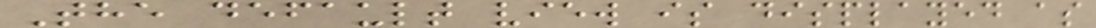The default view is displayed as
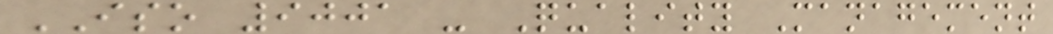ISO 9001 - Quality Management
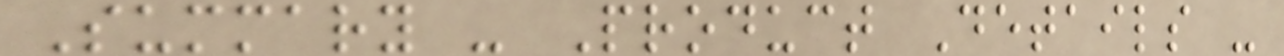Summary - Product Details -
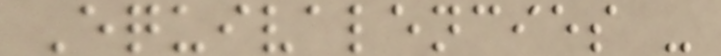Equivalencies -
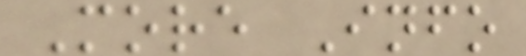More Info
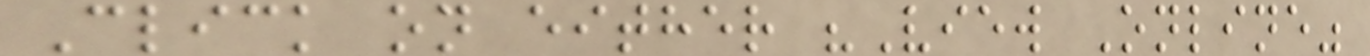Click on either "View Online"
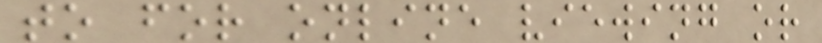to for online viewing or
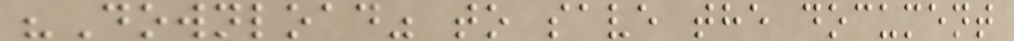"Download" to save the document
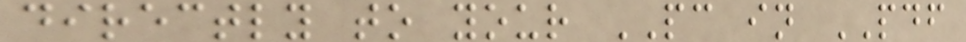directly to your PC in PDF
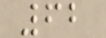62
